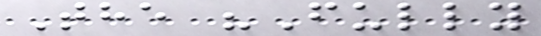The "Fully
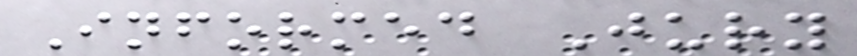Informed Jury
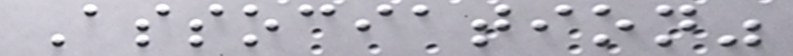Association"
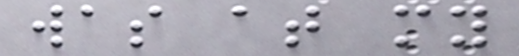was at my
